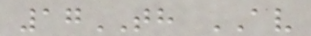17TH AV
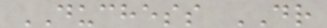DUCHESS DR
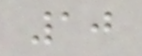10
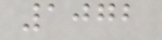1072
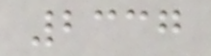2337
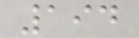194
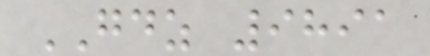GDZ 9891
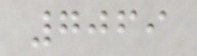7069
